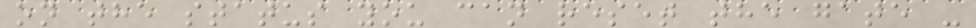on the status you can reset the gate -
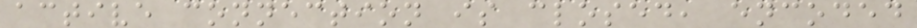active connection is closed, encoded
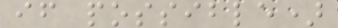if possible)
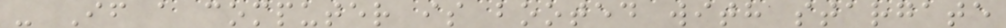- If a computer is booted with stargate
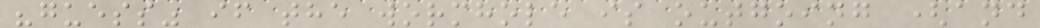"guess" if the wormhole is outgoing (and
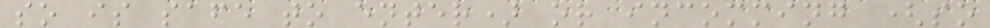so is safe to enter) or incomming (so
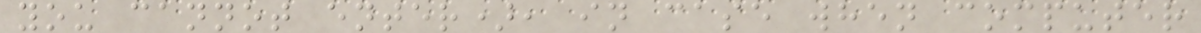you cannot enter), in case when computer
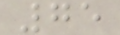75
